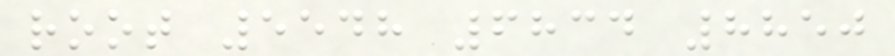root 5548 6834 8850
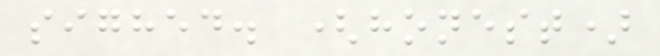sighed. (honest)
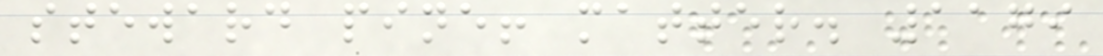steward pine! matter. 1179
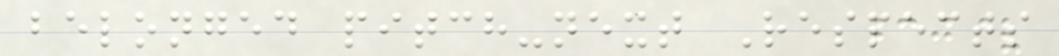belonged pitch-next Respects
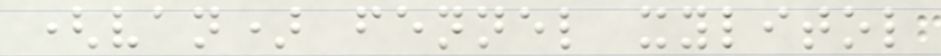(van) fennel xylitol
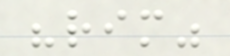"rim"
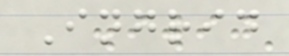Ingrid
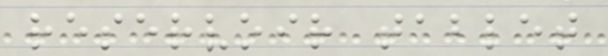reservoir tablet
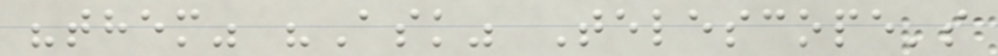"them" "Ask" Telescope's
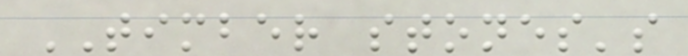TIMBER stones's
